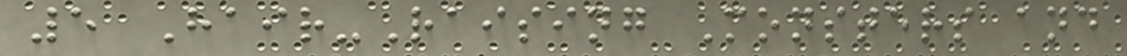5 Hair-Raising Monsters and
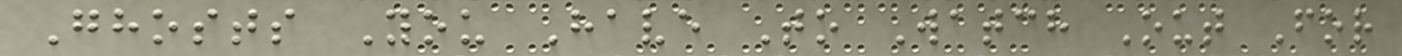Ghosts You Have To Watch Out For
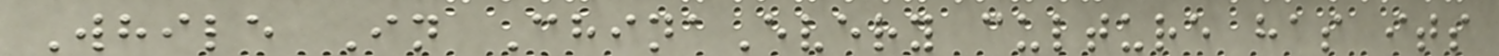While In ChinaEvery culture has its
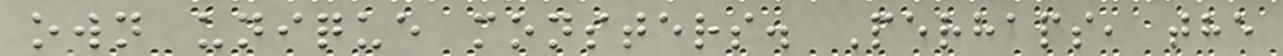own unique monsters. Perhaps, the
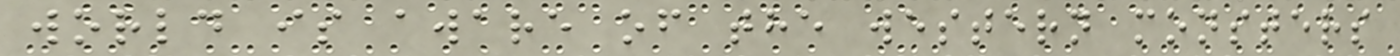world is aware of the western monsters
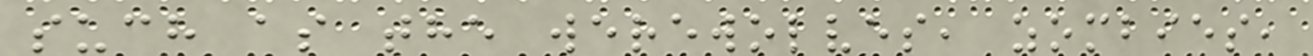such as the werewolves, zombies,
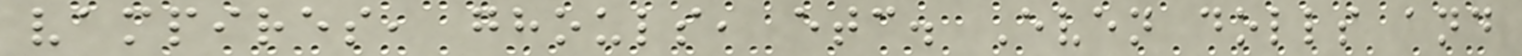vampires, ghouls, etc. Even dolls and
